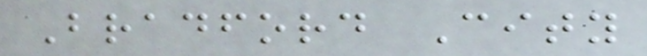Bradford City
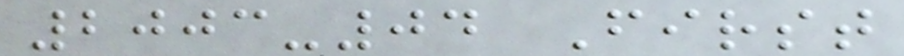2003-04 First
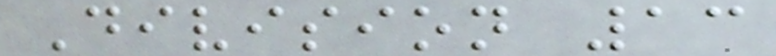Division 13
